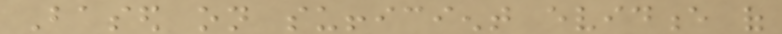Based on sufficient evidence of
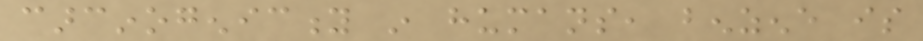carcinogenicity in humans, benzene is
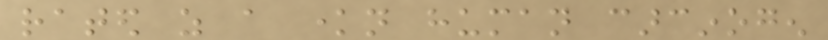rated as a known human carcinogen
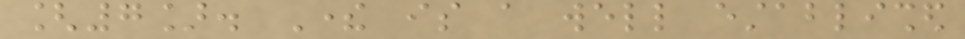[7]. There is a well established
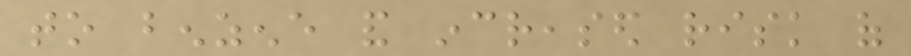to benzene and increased risk of
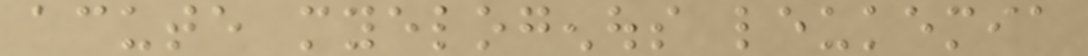acute myelogenous leukemia
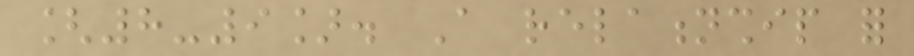[8-9]. A relationship for
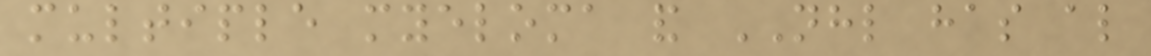multiple myeloma and NHL has also
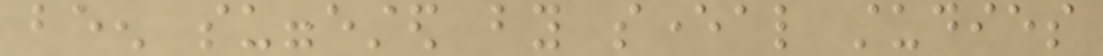been suggested by several studies
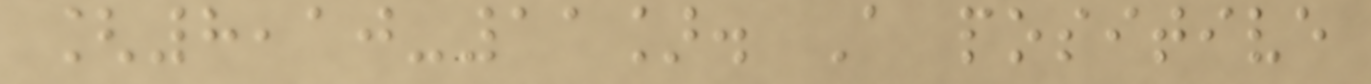[8,10-11]. A positive
